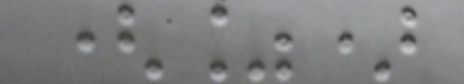(%)
